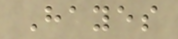Hayes
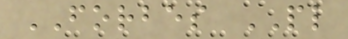FORBES PL
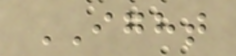IGHT
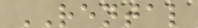RENTAL
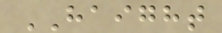HAIGHT
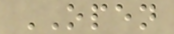OPEN
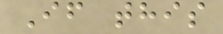If this
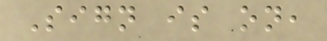Sign is on,
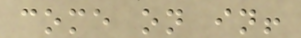come on in!
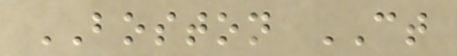BOSTON CT
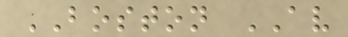BOSTON AV
